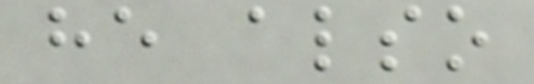he also
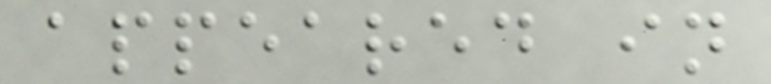appeared in
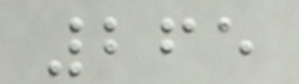265
